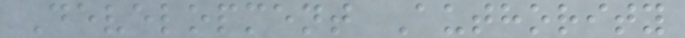Development Authority
